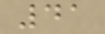41
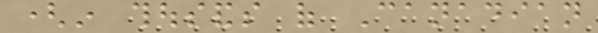(in thousands of Canadian
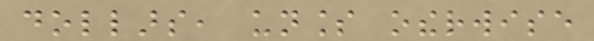dollars, unless otherwise
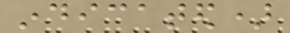indicated)
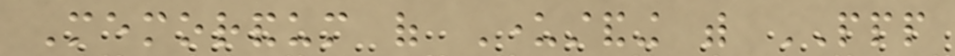Memorandum of Understanding with PPP
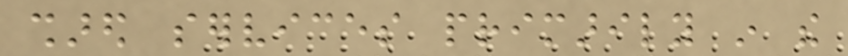shared services primarily in the
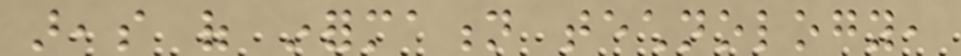areas of information technology,
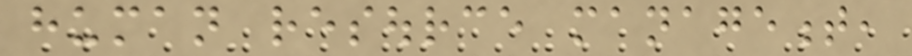human resource management,
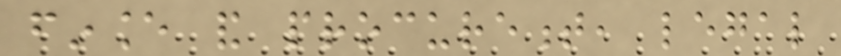finance and procurement, legal
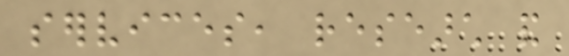services, research and
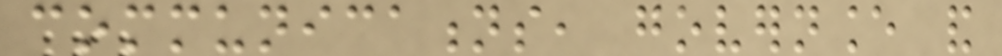communications, governance and
